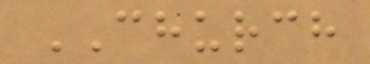CHURCH
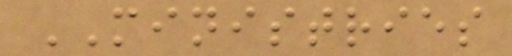MINISTRIES
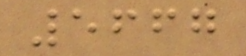5667
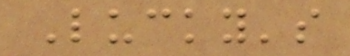Lucky's
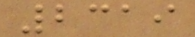2319
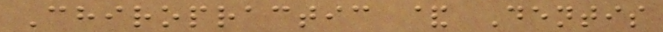Chiropractic & Dentis
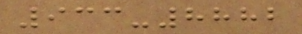933-8882
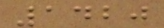1420
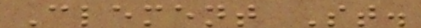Clement St.
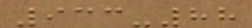933-88
